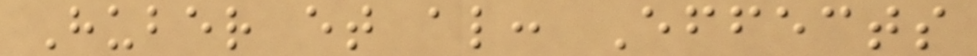Huber et al: Effects
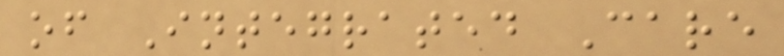of Integrated Care
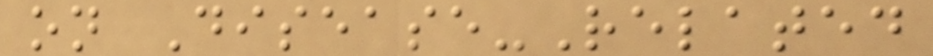on Disease-Related
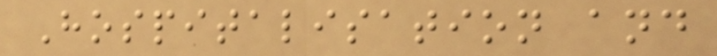Hospitalisation and
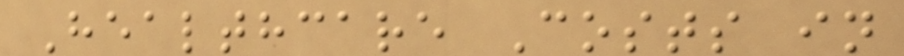Healthcare Costs in
